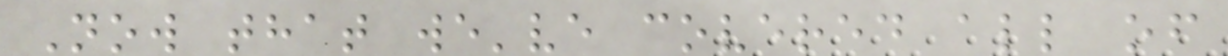Now that we've covered all of
